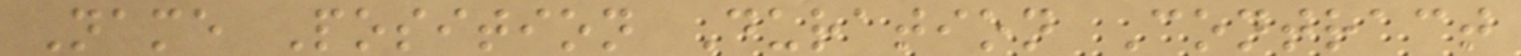Name Position Duration Contract
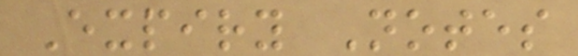Expiry Notes
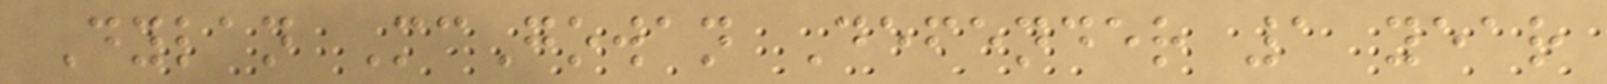Dylan McGowan Defender 1 year
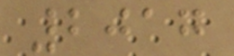2017
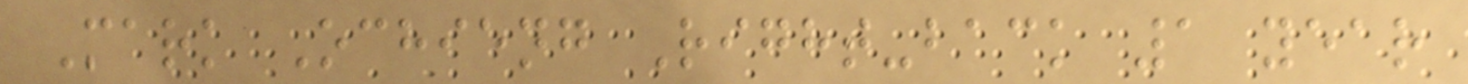Mark Ochieng Right-back 1 year
